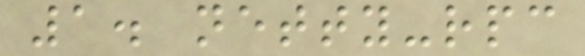1. netty-rpc
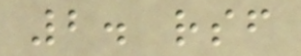2. rsf
